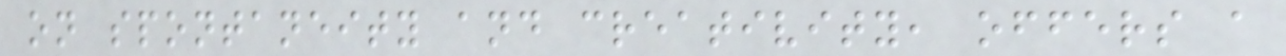on spontaneity and creativity, offers a
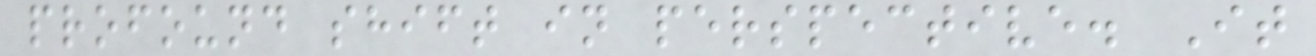profound shift in perspective. It
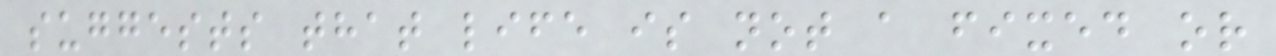suggests that life is not a fixed or
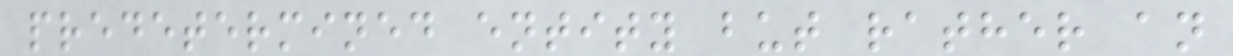predetermined entity but rather an
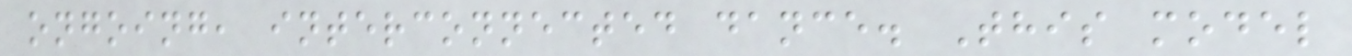ongoing, interconnected dance. This model
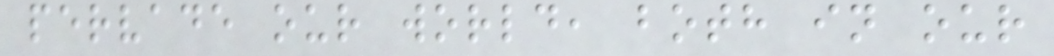pervade our world, both in our
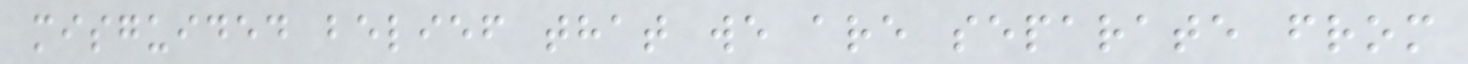misguided belief that we are separate from
